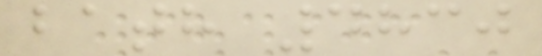bath 4830
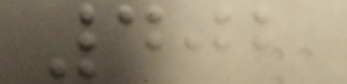402
